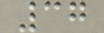37
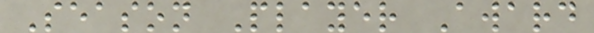Season Player Award
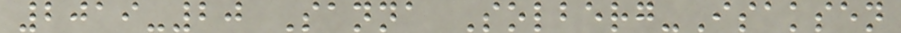2019-20 Sanna Solberg-Isaksen
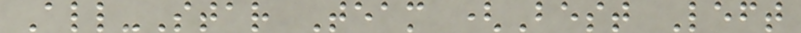All-Star Team (Best Left
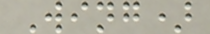Wing)
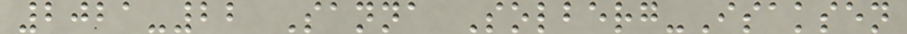2021-22 Sanna Solberg-Isaksen
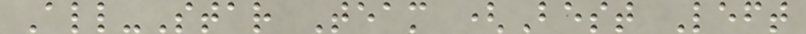All-Star Team (Best Left
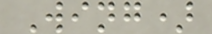Wing)
